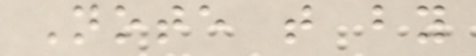Note that by
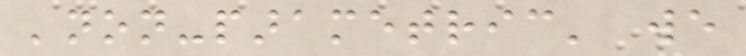'non-parametric' we
